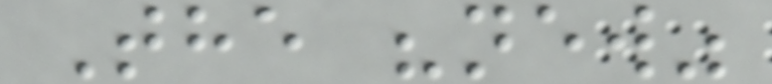The "new"
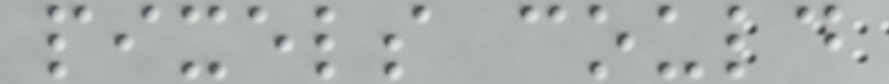pixels could
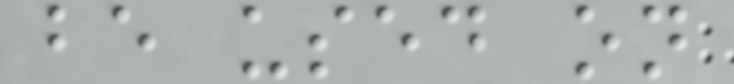be used on
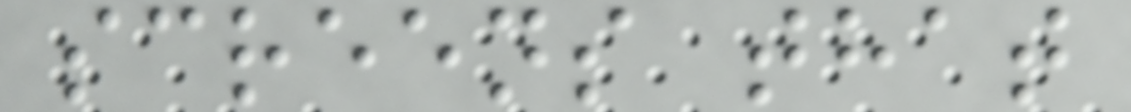screens that
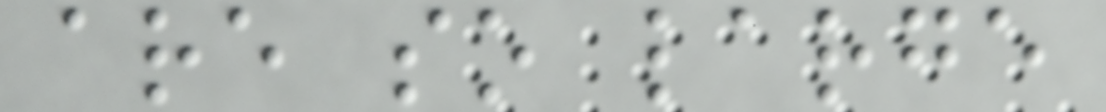are so large
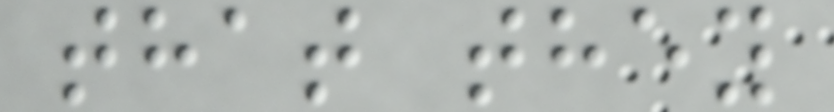that they
